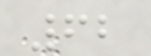62
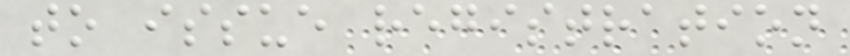to issue registration
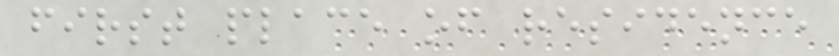first place of residence
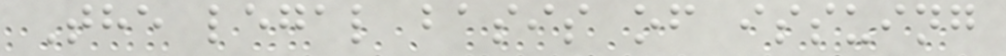The legal basis of issuing
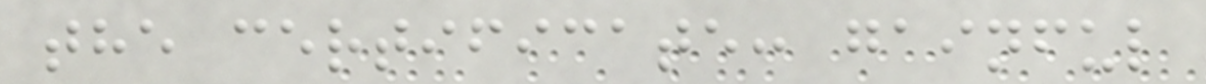the certificate: gainful
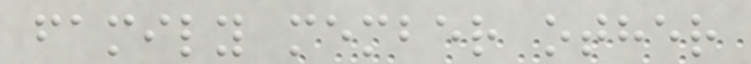family member other
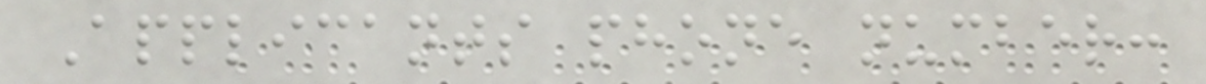Applicants phone number:
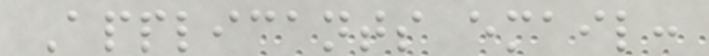Applicants email:
